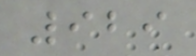929
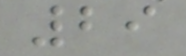29
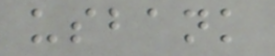usbank
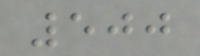500
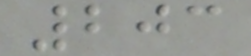203
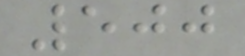500
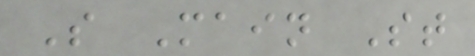S Main St
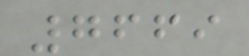7669
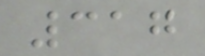317
